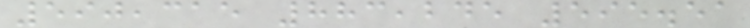590,315 883,245 595.51
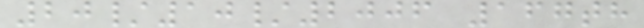20/10/2006 167th
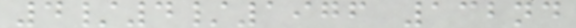4/4/1976 132nd
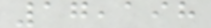17,198
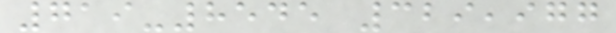719-8545 329,977
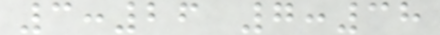3:26 7:38
